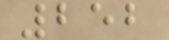252
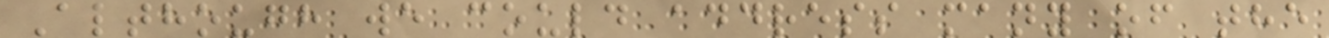Although we could address many of the
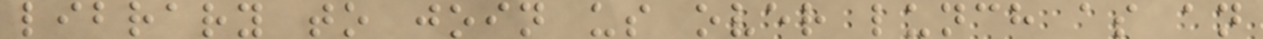library to join us over lunch as an
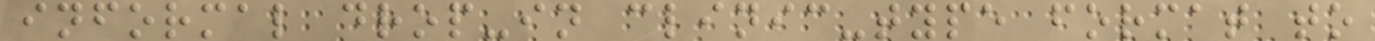informal drop-in clinic-type format to
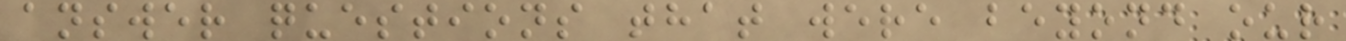answer questions that were beyond our
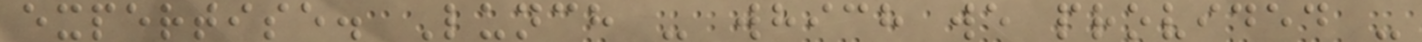expertise. Lunch - which we provided -
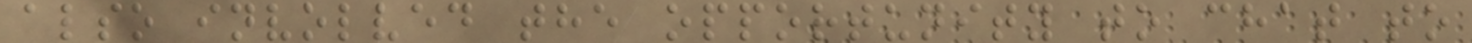also involved the opportunity to chat to
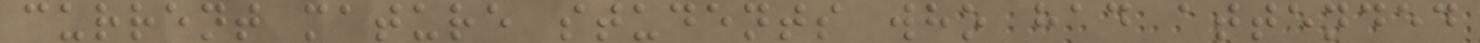current mature students who had attended
